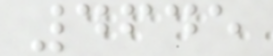4645
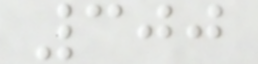300
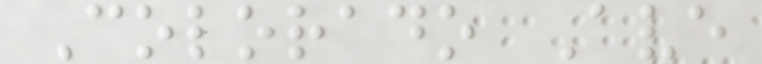Colorado Ave
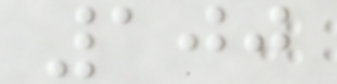100
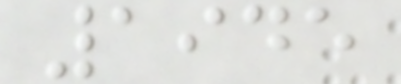1945
